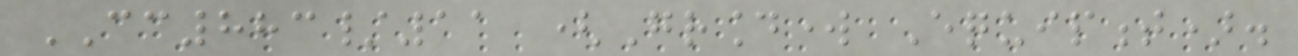CC883/11 (Groundwork Equipment).
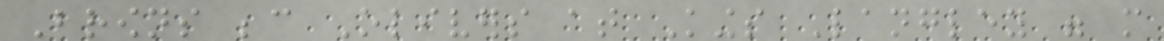Browns because Olivers at Kings Langley were more
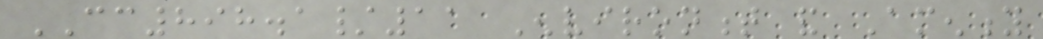CC898.1/11 Environment and Amenity
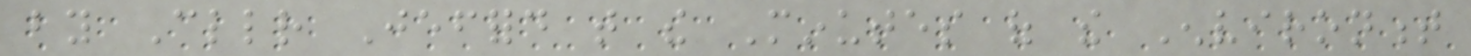by Cllr Jefford that the Minutes of the Environment
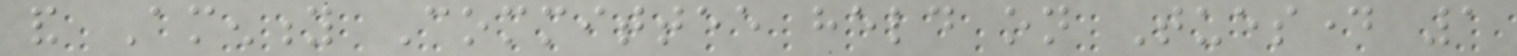and Amenity Committee held on Tuesday 1
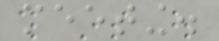meeting.
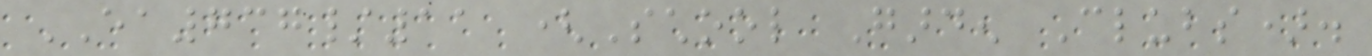EA737/11 (School Garden Clubs).
